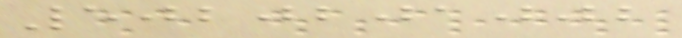5020201002
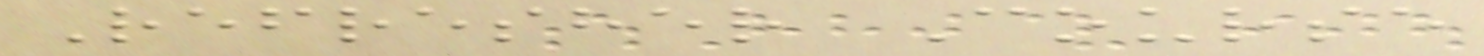Refresher Course
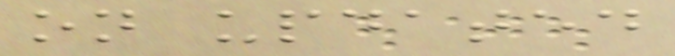on updated
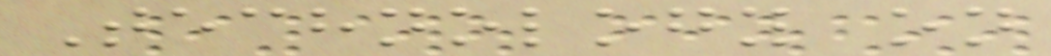Technology on
